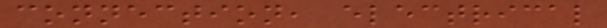connection, electrical
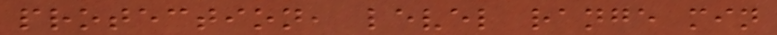protection, level range min
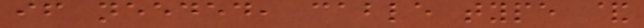if needed, cable type &
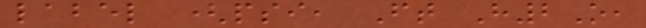label (psi, Ft H2O,
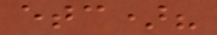etc)?
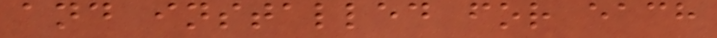and installed for each
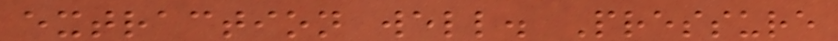extraction well. Pressure
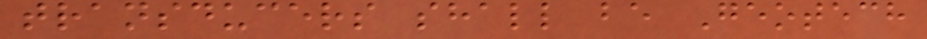transducers shall be Geotech
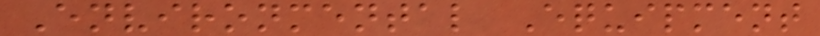Environmental Equipment
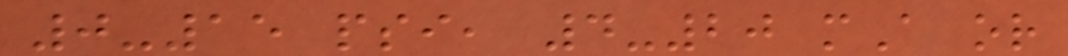0-15 psi, 4-20 mA or
